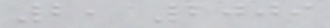2, 2009
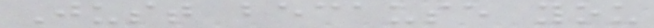Just because you
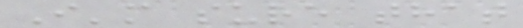I'm sure that
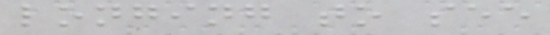longing to see
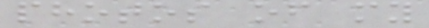photos of my
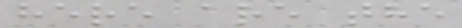here are the
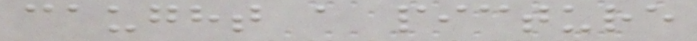caught a picture
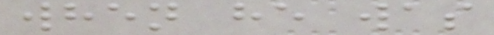when he was
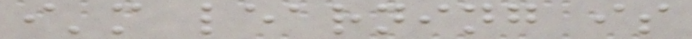i'm learning is
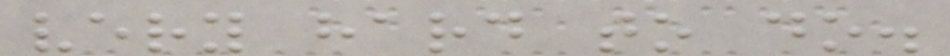very hard to do.
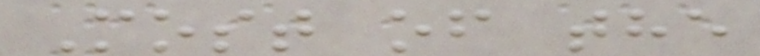Most of the
